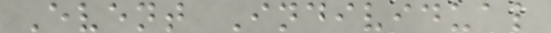Event Individual
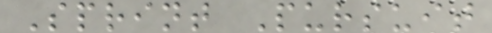Sprint Pursuit
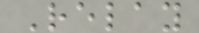Relay
